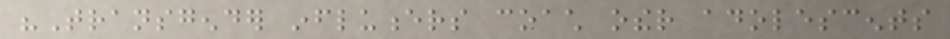"Transgender influencers coach other adolescents
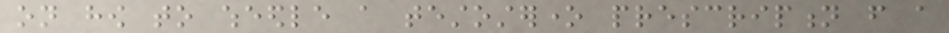on how to wheedle a testosterone prescription from a
